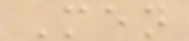Men
